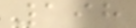198
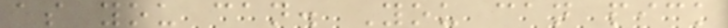as you can. You can pick
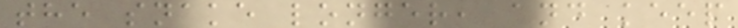the snake longer, and keep
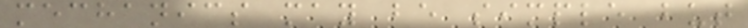mechanics may be simple but
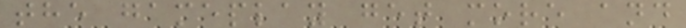the gameplay get more and
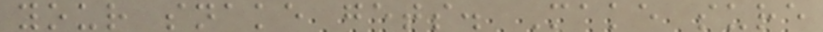your snake gets. Make sure
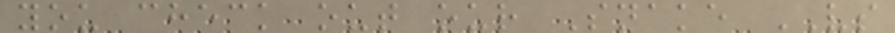you check out our Snake VS
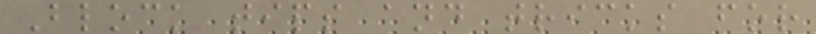Block tips and tricks for
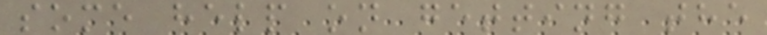some help on getting the
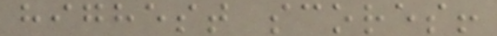highest scores!
